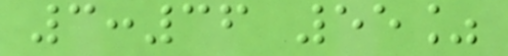3:36 55%
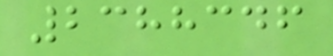2388346
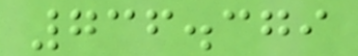736.379
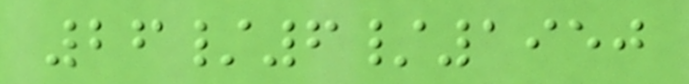26/6/1950
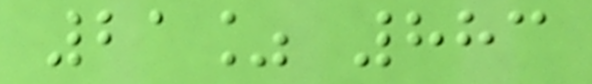21% 883
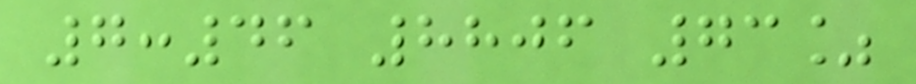7:46 8806 73%
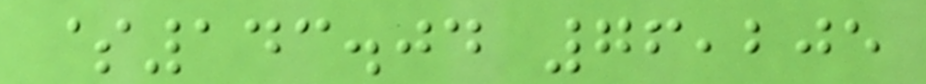$143.04 76,205
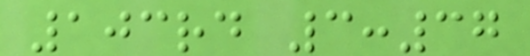103rd 3:37
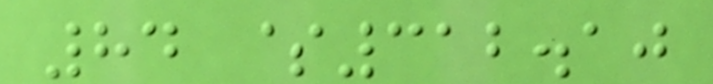84 $312.10
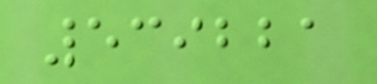539221
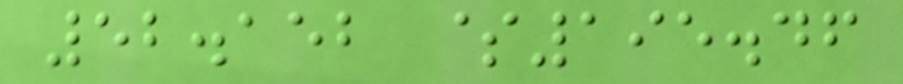52.152 $195.46
